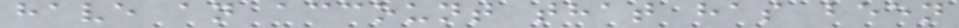have an account that has been
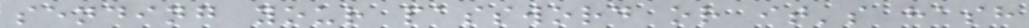sending your password or it's hash
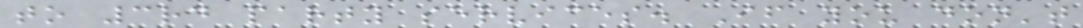to 3rd party services. If you don't
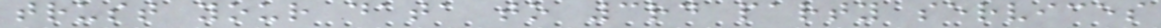trust your data to 3rd party services
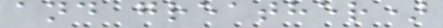and greather)
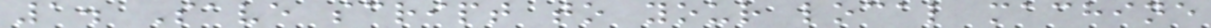1. Save script to your local machine
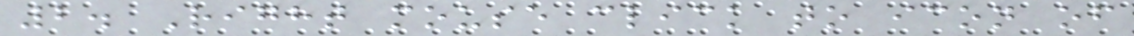2. Right mouse click to icon of
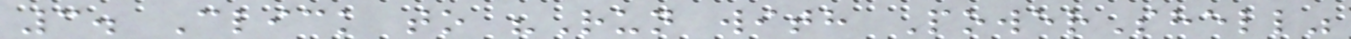3. Click to "Run with PowerShell"
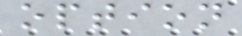option
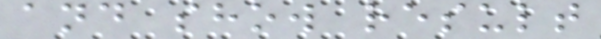and show result
